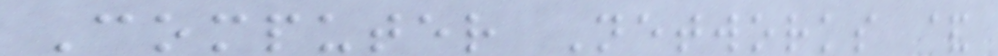Computer Networks &
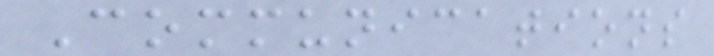Communications
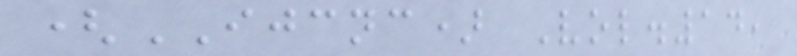(IJCNC) Vol.14,
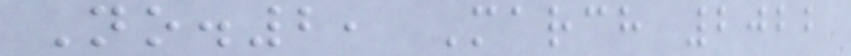No.2, March 2022
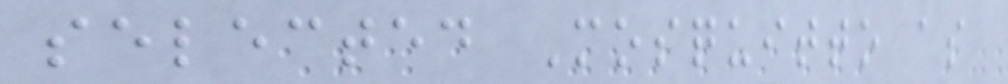selected Mosquitto as
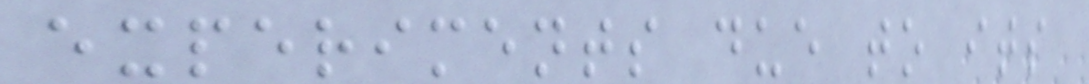experiments due to its
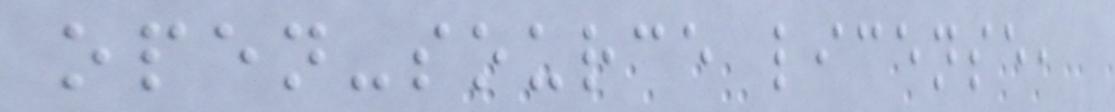open-source license,
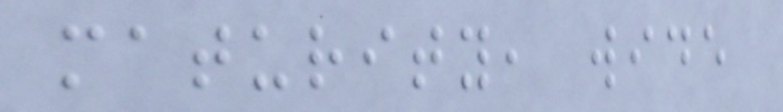maturity, wide
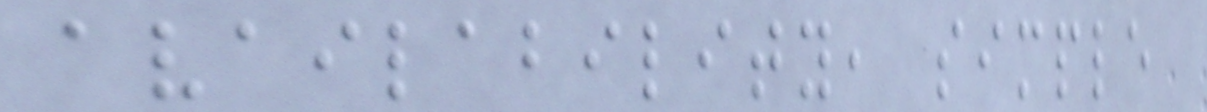availability, simple
